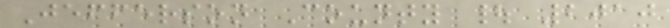Jefferson County | 2010
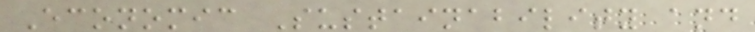Economic Sustainability and
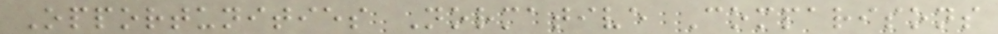Opportunities Normative Comparisons
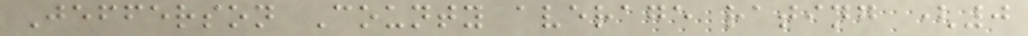Jefferson County average rating (0
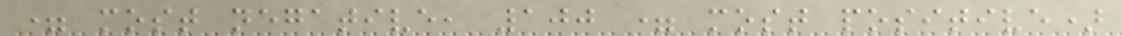= most negative, 100 = most positive)
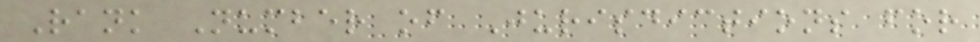Rank Number of Jurisdictions for
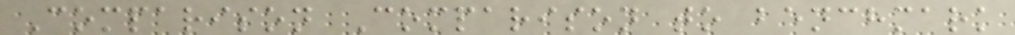Comparison Comparison to benchmark
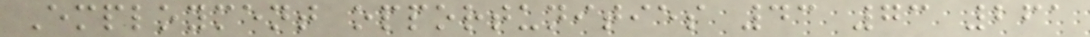Employment opportunities 43 73 261
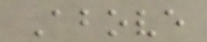Above
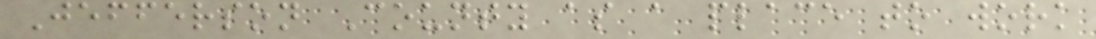Jefferson County as a place to work
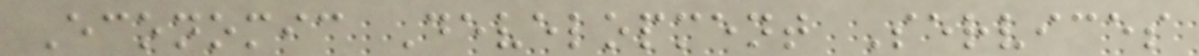Economic Development Services
